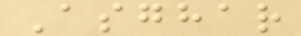Asghar
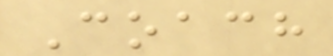Coach
